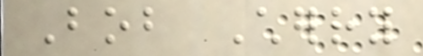Bob Cherry
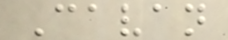Cavan
